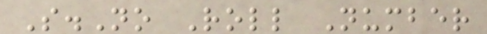S.No Roll Number
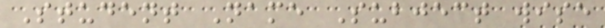Student Name Subject wise
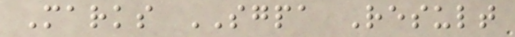Marks SGPA Result
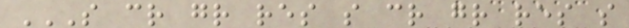S CR GR RES S CR GR RES S
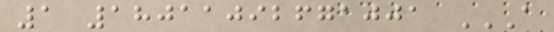1 18011092671001 A
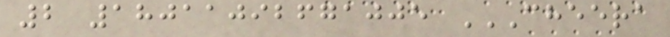2 18011092671005 CHEERA
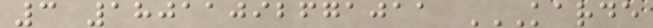3 18011092671011 KARDE
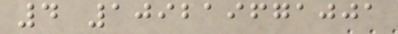4 109219671001
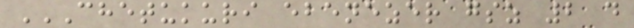CHETUKURI EBENEZER GSZ 2 D
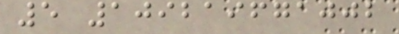5 109219671002
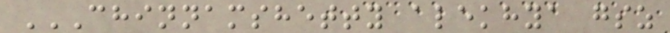CHINNAMSHETTY ALEKHYA GSZ
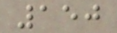150
